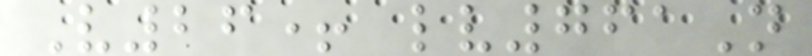V26+ lv761N
